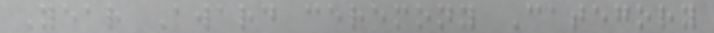Year Award ceremony Category
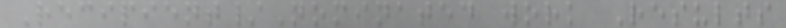Recipient/Nominated work Results
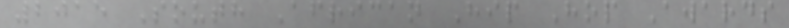2015 South African Hip Hop Awards
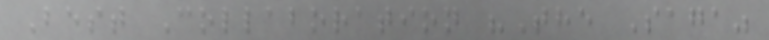Best Collaboration "The Saga"
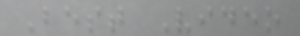Best Video
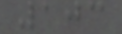103
